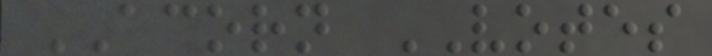ACORN VOTES
